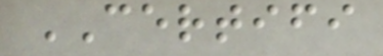CERTIFI
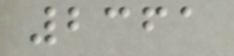2361
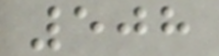508
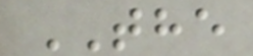THE
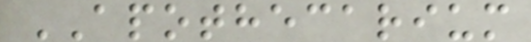APOTHECARIUM
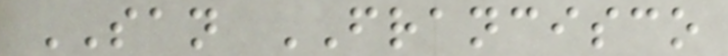SAN FRANCISCO
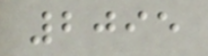2095
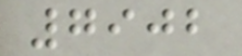7902
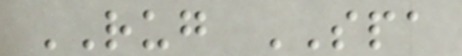RUG SPA
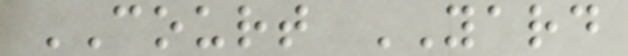COURT YARD
